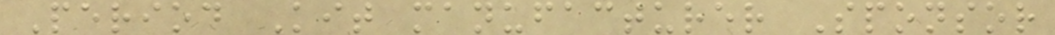Period Kit manufacturer Sponsor
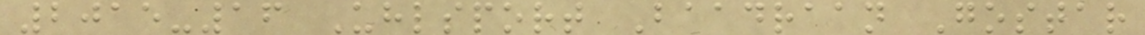2015-16 Uhlsport Baadraan Gostar
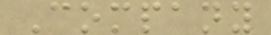Company
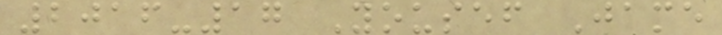2016-17 Yousef Jame
